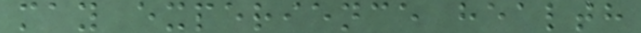may experience health
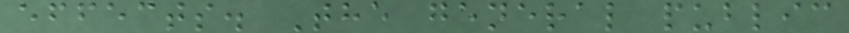effects. The general public
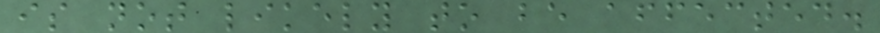is not likely to be affected.
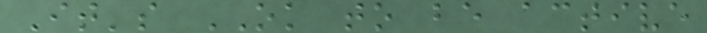It's OK to be active
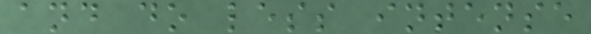and do less intense
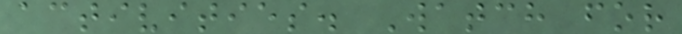activities. Watch for
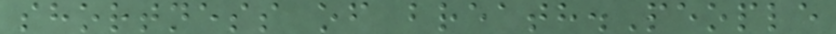shortness of breath.People
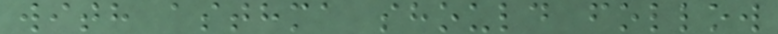with asthma should follow
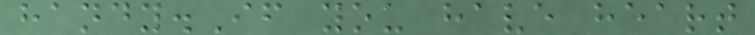handy.If you have heart
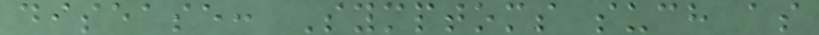disease: Symptoms such as
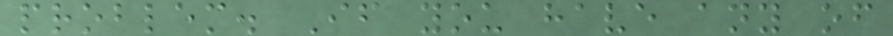problem. If you have any of
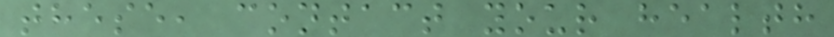these, contact your health
